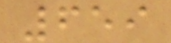659
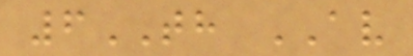6TH AV
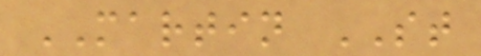MARTIN ST
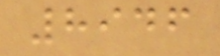8946
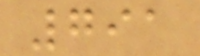791
